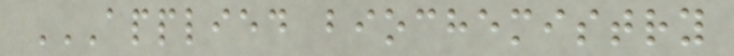APPLIED BIOCHEMISTRY
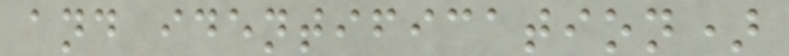and identification)
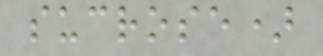sucrose)
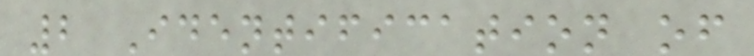2 Identification of
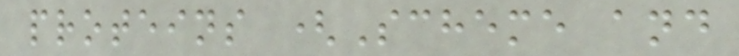proteins (Scheme and
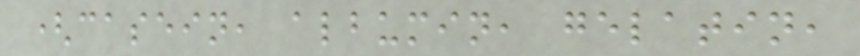(casein, albumin, gelatin,
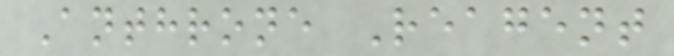Anthrone Reagent
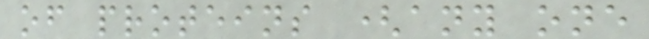of proteins (any one
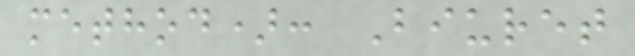method): Biuret
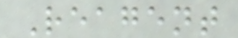Reagent
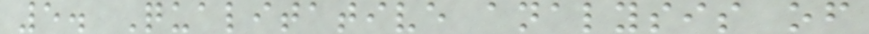5. Qualitative analysis of
